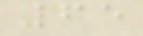65
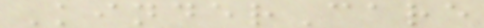KinderCare
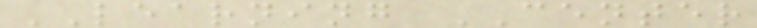LEARNING CENTER
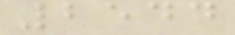2544
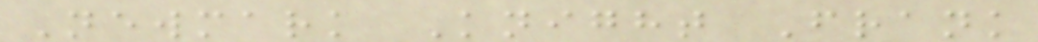Newmark Knight Frank
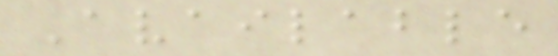Available
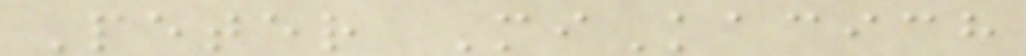Peter MiKacich
